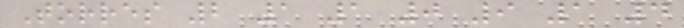Torres 2 1 1 0 9 1 4
